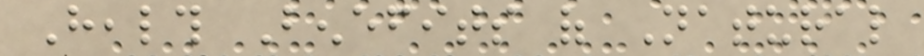Health Benefits of Natural
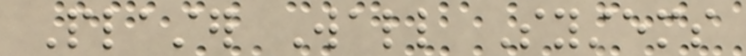Plaster Wall Systems
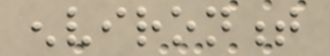environment
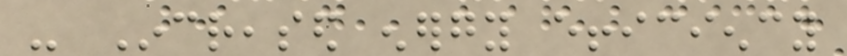- Increased energy efficiency
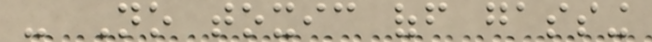- No toxic off gassing
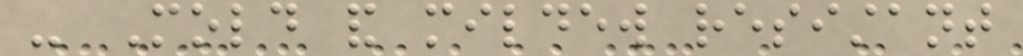- Mold and mildew resistant
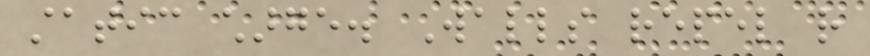static charge. Walls repel rather
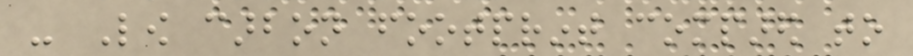- Low carbon footprint compared to
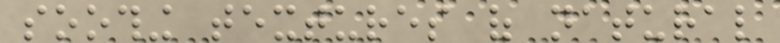soothing textures of natural
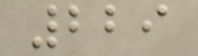229
